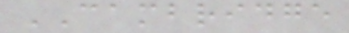CAMBRIDGE
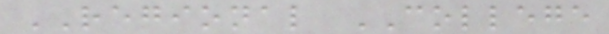REGIONAL COLLEGE
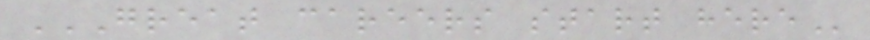GREAT CAREERS START HERE
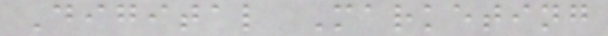Digital Marketing
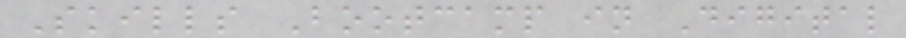Skills Bootcamp in Digital
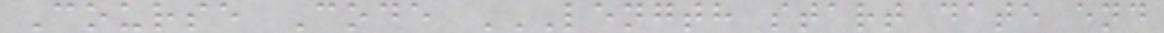Course Code LENGTH START DATE END
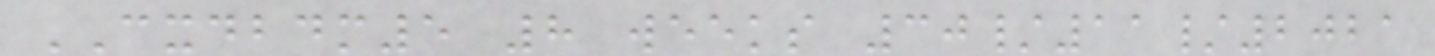CXDBDM5 8 weeks 30/11/2021
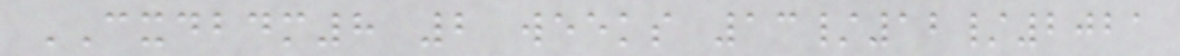CXDBDM8 2 weeks 13/12/2021
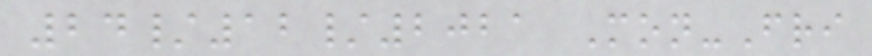24/12/2021 Mon-Fri
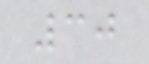30
